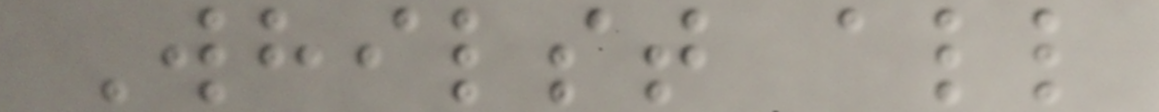Whilst all
